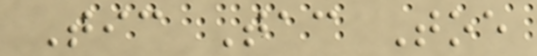Tic Tac Toe
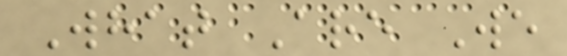What Are We
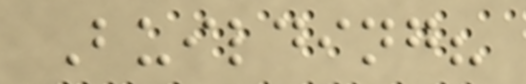Building?
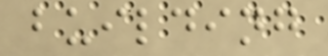building
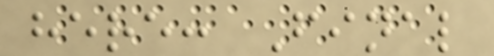here: Final
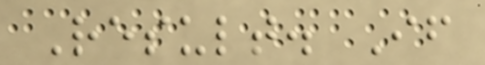Result. If
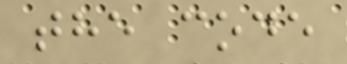the code
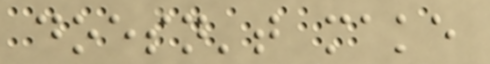doesn't make
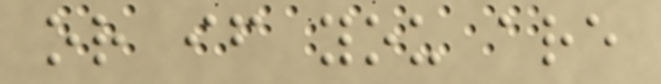or if you are
